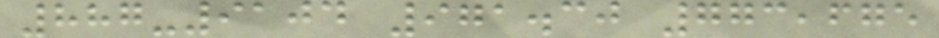887-9104 971.30 773,675
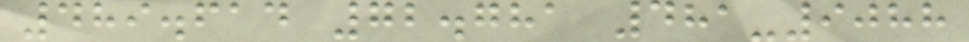489.614 72.781 481-9088
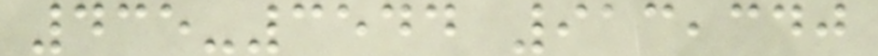435-3544 913,340
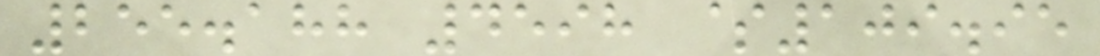255.188 4598 $109.95
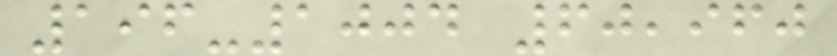196-1004 60,960
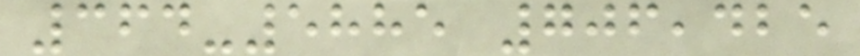364-5885 706,425
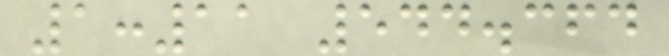1:11 544.364
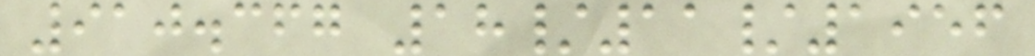910.367 18/11/1956
